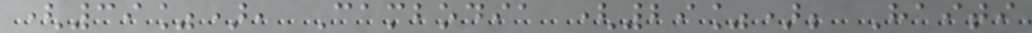(39%), Cambodia (29%); Haiti
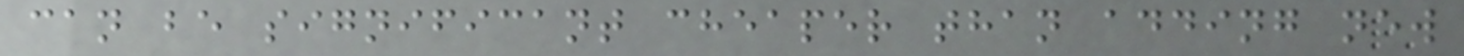can be significant cheaper than adding new
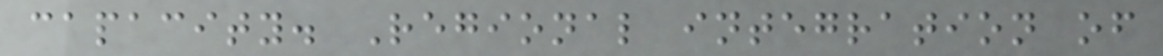capacity. Regional integration of
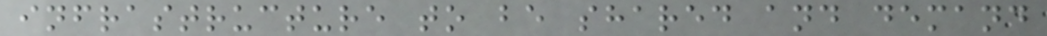infrastructure to be shared and demand
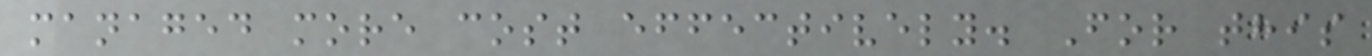managed more cost effectively. For this
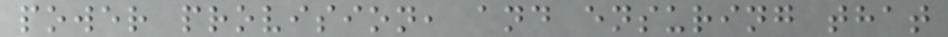power provision, and ensuring that
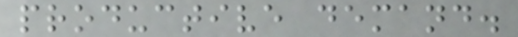productive demand.
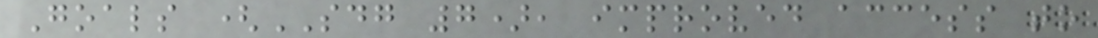Goals (SDG 7), improved access to
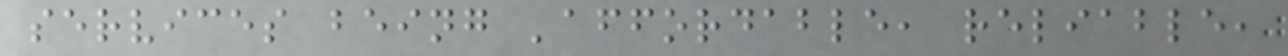services being 'affordable, reliable,
